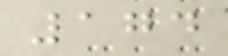174
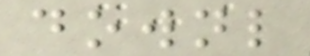downl
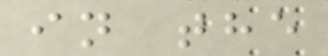in the
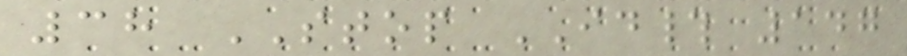38 STOP ID# 147
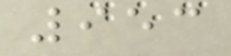953
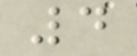4
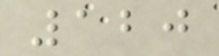120
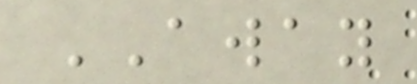AWAY
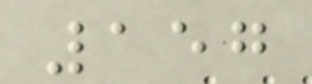157
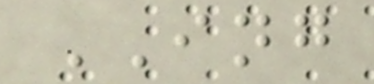ING
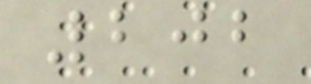202
